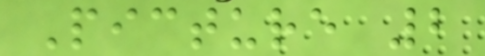Picture 2
